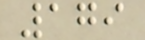179
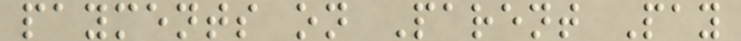payments on Parent Pay
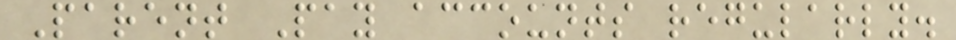Parent Pay accounts regularly.
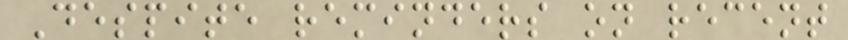Despite reminders on recent
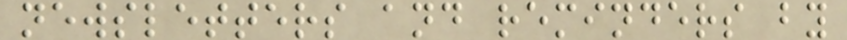newsletters and reminders by
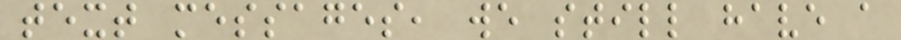text messages, we still have a
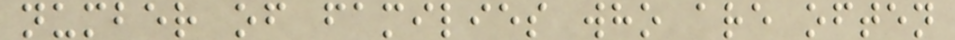number of families who are often
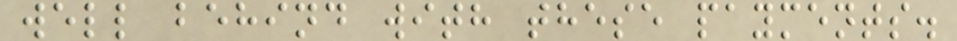well behind with these payments.
